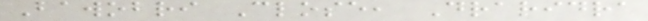Bawobri Close, Draridra
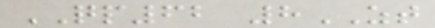QP62 8ZT
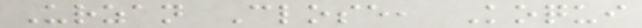Urzan Close, Koqui
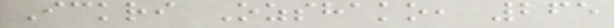Ickri Ozshako, 265
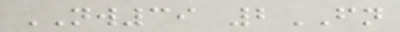NW39 2FN
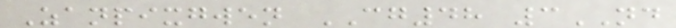Zanpixgwen CG48 3ND
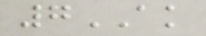7AK
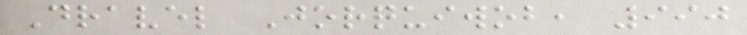Dravel Jorquiwob, 990
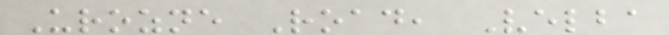Urozne Road, Velba
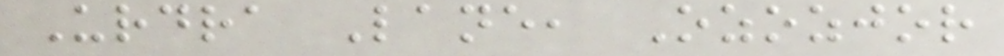Urdra Lane, Ozozjor
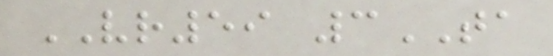VR59 3TA
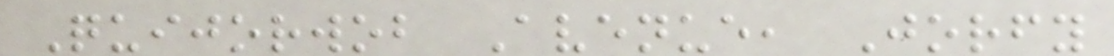Quijorwob Avenue, Jorfy
